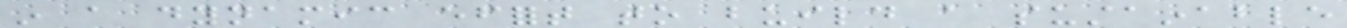in a dynamic effort to build a sustainable
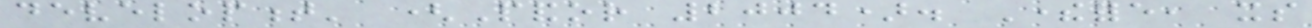development' (Pandor 2004). Therefore, its
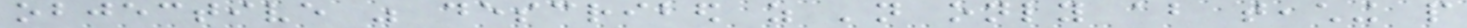objective was described as 'not only about teaching people
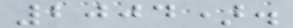2004).
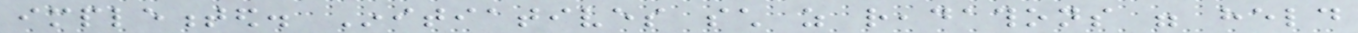implemented. Initiatives such as readathons were held
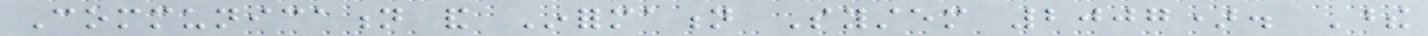Communication and Information System 2007). These
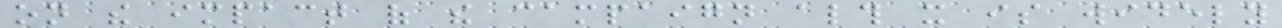on the impact of the campaign although it is widely
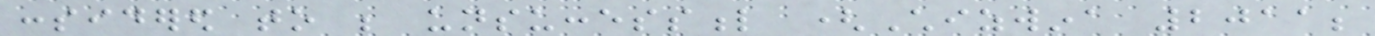considered to be unsuccessful (Chizwina 2011;
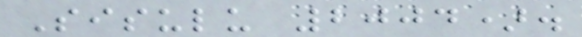Sisulu 2004).
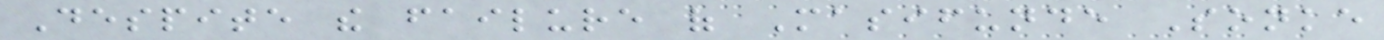Despite the failure of Masifunde Sonke
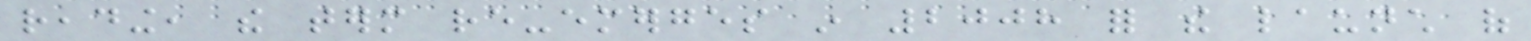reading, the term re-emerges in 2008 for the launch of
